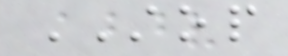STOP
